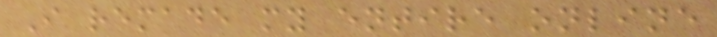I remade my entire online
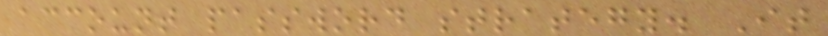account password strategy. It
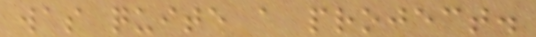was quite a project.
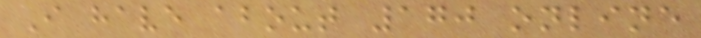I have about 170 online
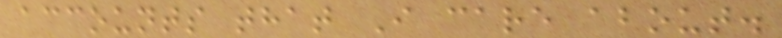accounts that I care about.
